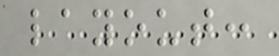layout:
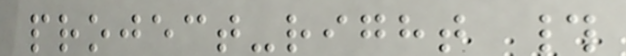project-right #
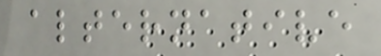alternative
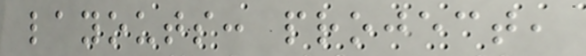layouts: project,
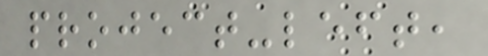project-left,
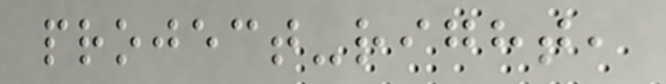project-right,
